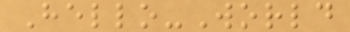Hello-World
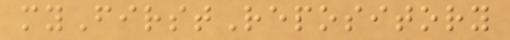myFirstRepository
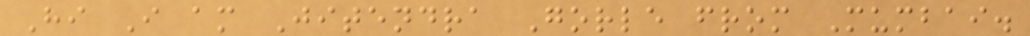Hi I am Jitendra Gorle from Mumbai.
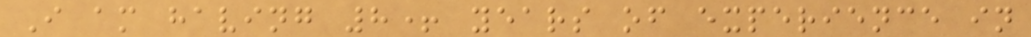I am having 8+ years of experience in
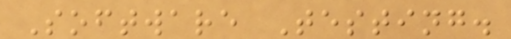Software Testing.
